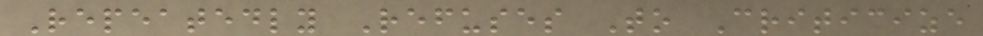Repeatedly Refuses To Criticize
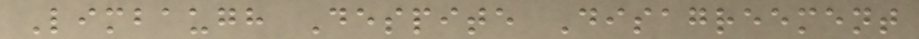Limbaugh Despite Disagreement
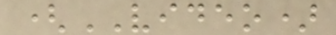(VIDEO)
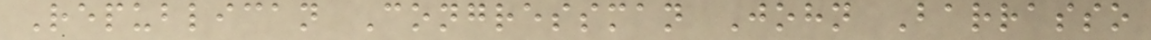Republican Congressman John Barrasso
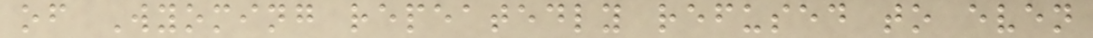of Wyoming repeatedly refused to even
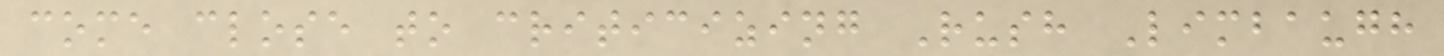come close to criticizing Rush Limbaugh
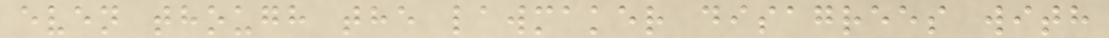even though the lawmaker disagrees with
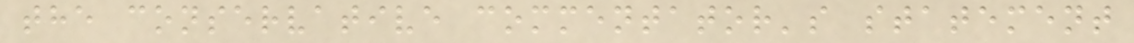the conservative commentator's statement
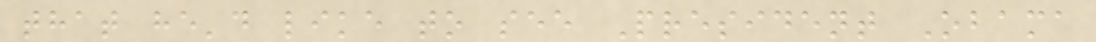that he'd like to see President Obama
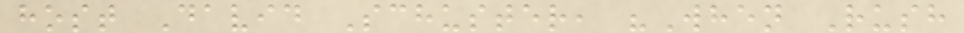host David Schuster, "When Rush
